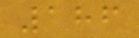186
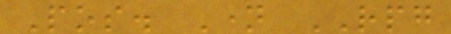Pos. Name RPG
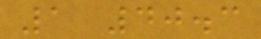1 40.3
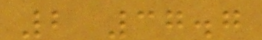2 37.7
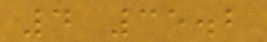4 35.2
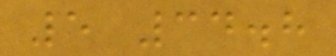5 34.8
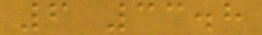6 33.8
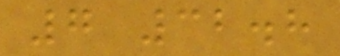7 32.8
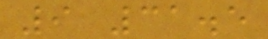9 31.5
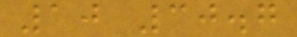10 30.7
